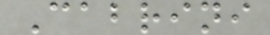Cabrini
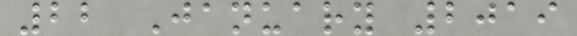22 January 2019
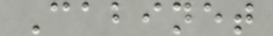Cabinet
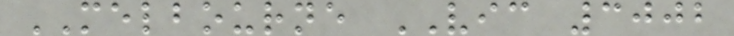MELBOURNE VIC 3002
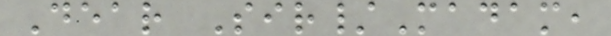Dear Sir/Madam,
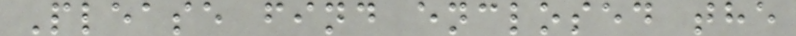Please find enclosed the
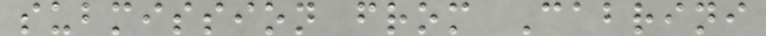submission from Cabrini
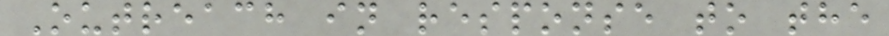Outreach in response to the
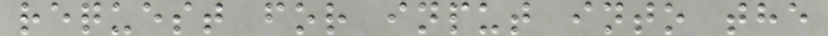request for input into the
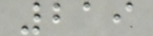219
